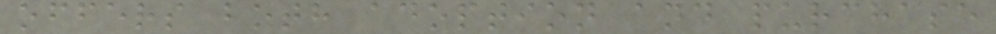offers both adoption and purchase
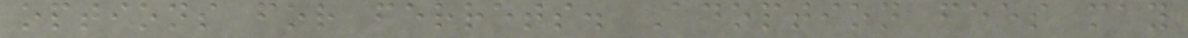options for ferrets. Adoption fees may
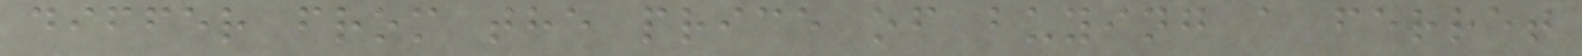differ from the price of buying a ferret
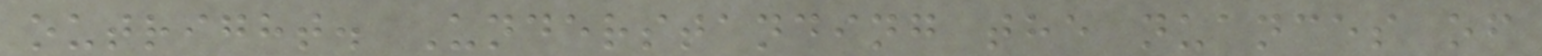outright. Understanding the nuances of
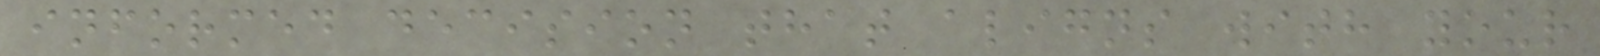informed decision that aligns with your
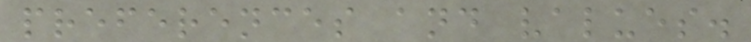preferences and values.
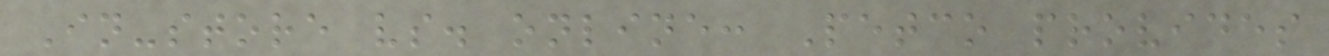In-store vs. online: Petco provides
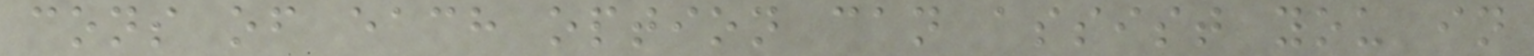cons of each option can assist you in
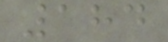184
